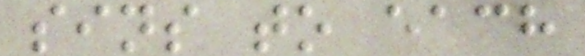sins to each
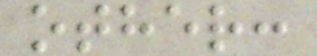other:
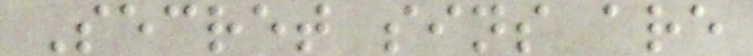Secret sins are
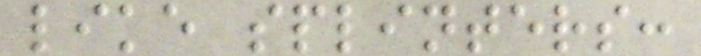like splinters:
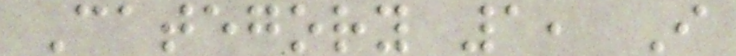Category 1, I
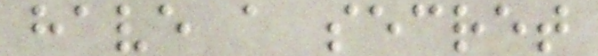have a secret
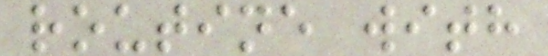routine with
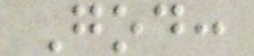God:
